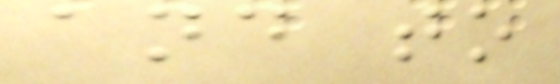and to
